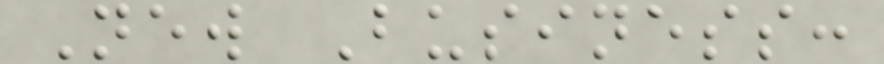New Business:
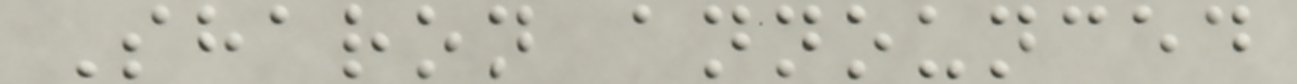Sharon announced
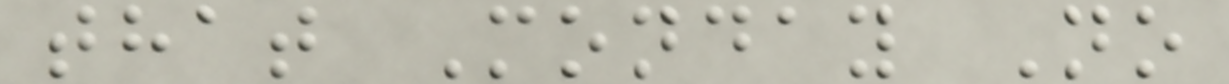that Monday No
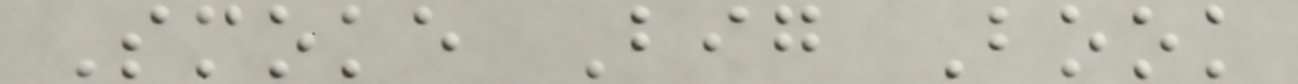Smoke Big Book
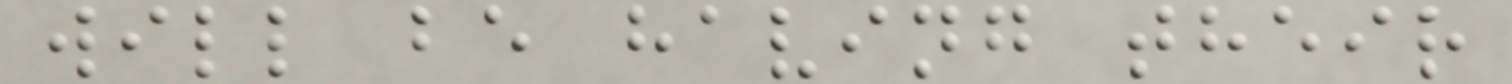will be having their
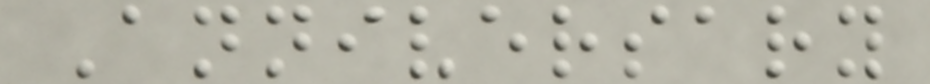Anniversary
